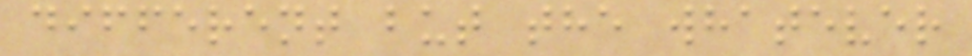different but the whatever
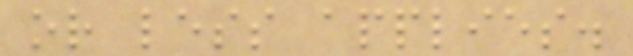or less applies.
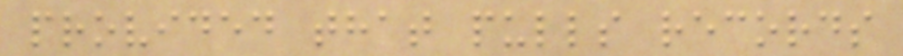provided that pulls records
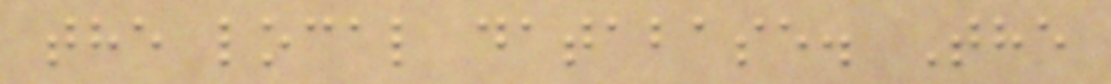the local database. The
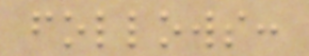follows:
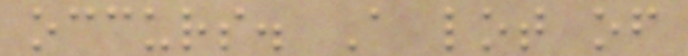occurs. A lot of
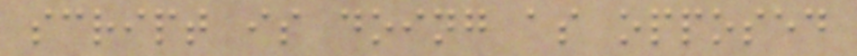script is doing as opposed
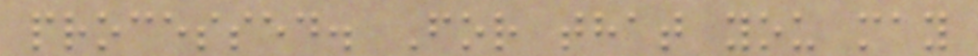processed. For that you may
